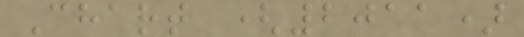Chart (2011)
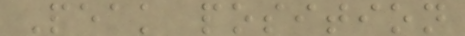Peak position
